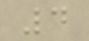4
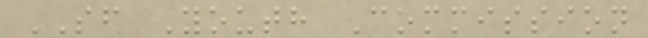SF Youth Commission
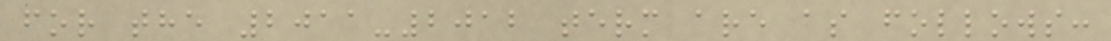for the 2011-2012 term are as follows:
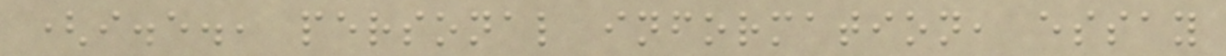(i.e., personal information, essay
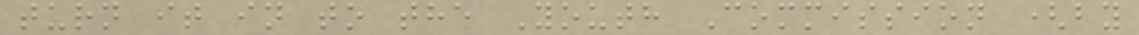turn it in to the Youth Commission (by
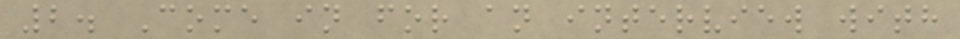2. Come in for an interview with
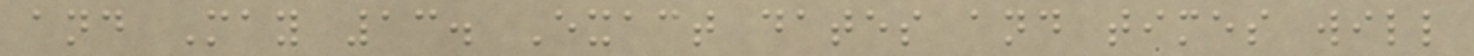and May 13. Exact dates and times will
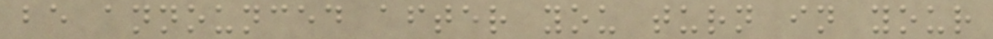be announced after you turn in your
